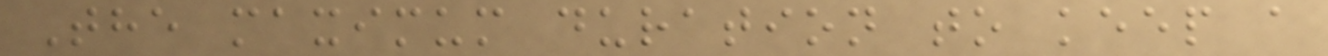The maximum duration to keep a
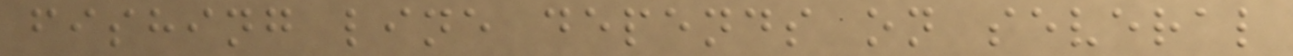fishing line depends on several
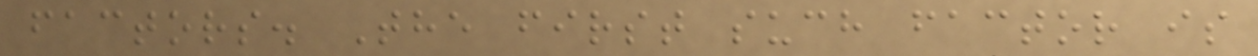factors. The first such factor is
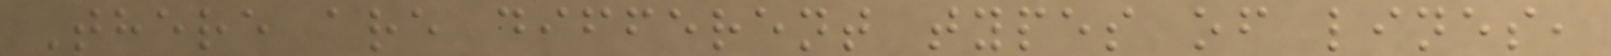There are different types of lines,
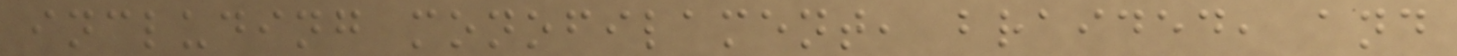including monofilament, braided, and
